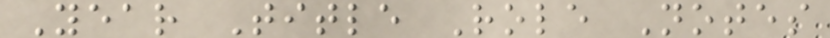Year Title Role Notes
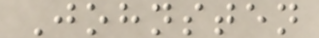Johnsten
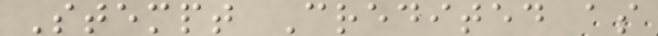Stempt Credited as
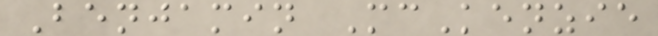Benjamin McKenzie
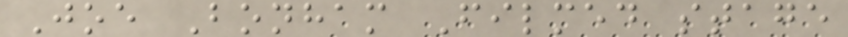Joe Bonham Filmed stage
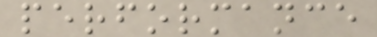performance
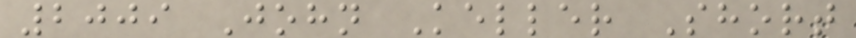2009 John Keller Short
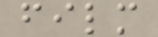film
